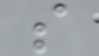s
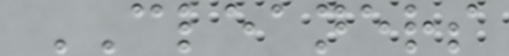CLEANERS
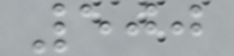500
